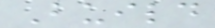Build
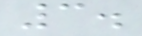3.
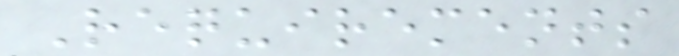Requirements
